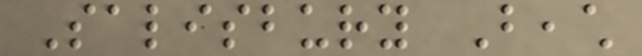Salisbury Beach
